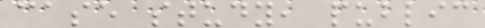case study, public
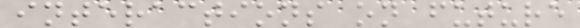interactions on future
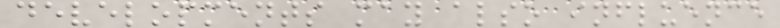developments may also influence
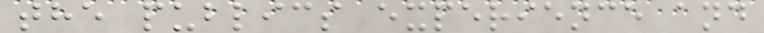the publics experience and
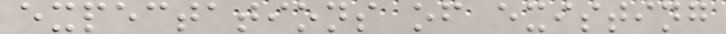expectations of existing
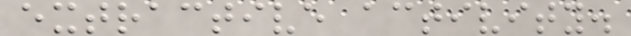extractive activity.
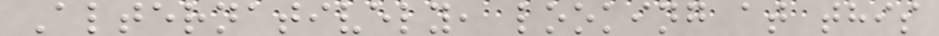Alternatively, looking at this
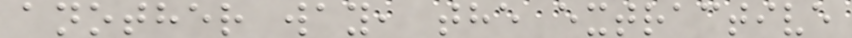another way, the extractive
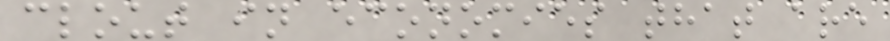clout in economies that are
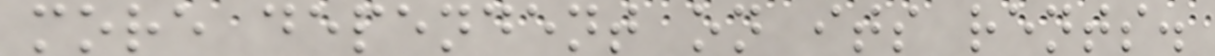more dependent on its rents.
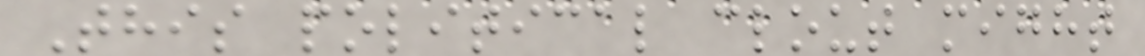This political clout might
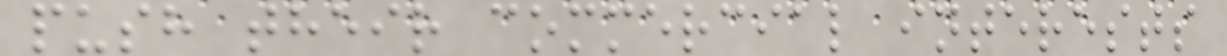push their commercial interests
